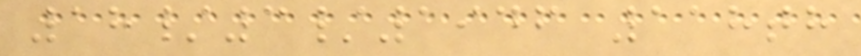18/3/1946 118th
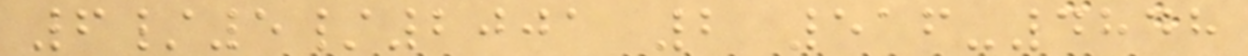6/5/2001 2 516-4848
